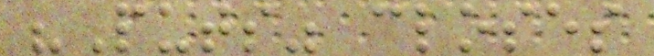"Puts" closes
